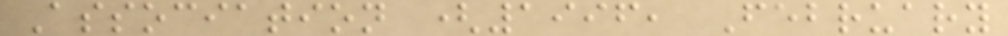Association (1996, February
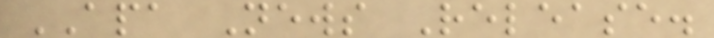APA News Release.
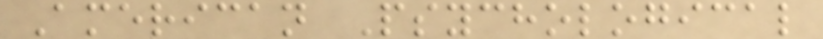American Psychological
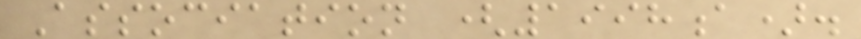Association (1998a).
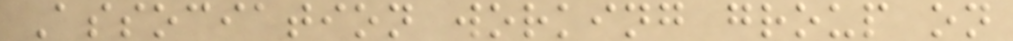Association working group on
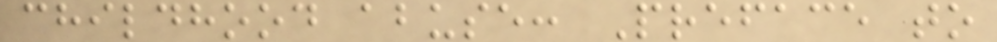childhood abuse: Preface to
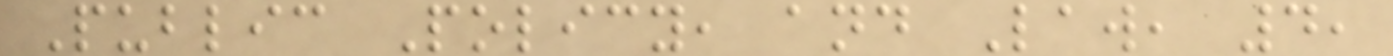Public Policy, and Law, 4,
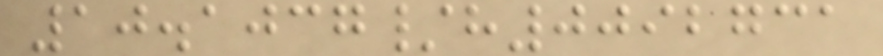10.1037/h0092731
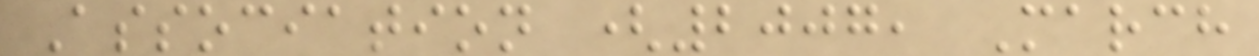Association (2007, March
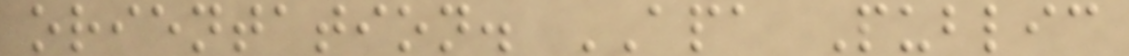orientation. APA Public
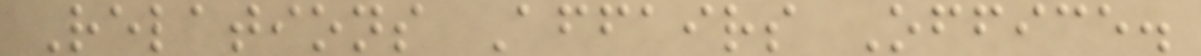Relations Affairs Office.
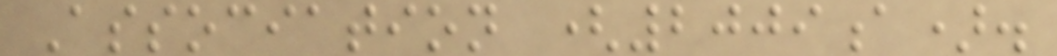Association (2009a).
